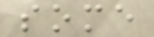some
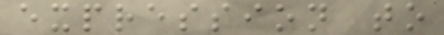expression to
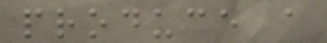produce a
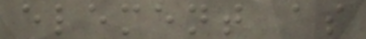element as
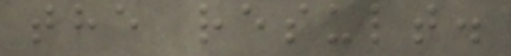the result.
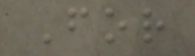For
